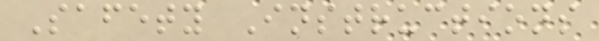Safety Instructions
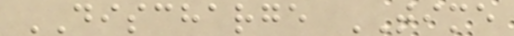DISCHARGE TIME
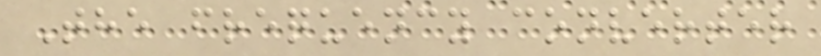The frequency converter
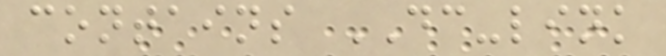contains DC-link
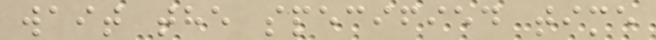wait the specified time
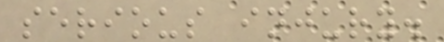serious injury.
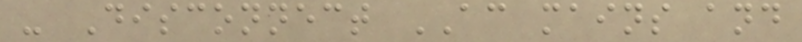- Disconnect AC mains and
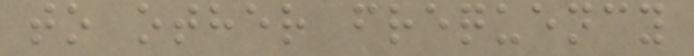to other frequency
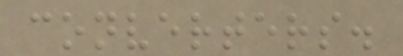converters.
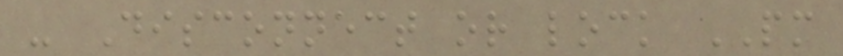- Disconnect or lock PM
